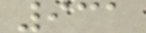931
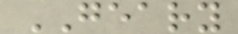GEARY
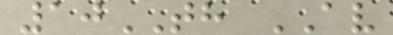10TH AV
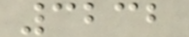3232
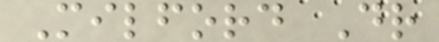Milford Dr
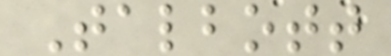Talbott
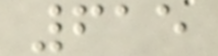615
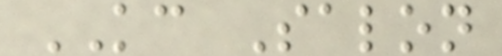KC Salon
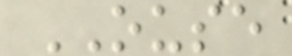OUSE
